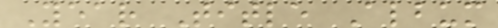Year Title Album
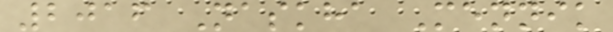2016 Naskha Mennik
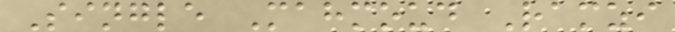Single Mahmoud Ramzi
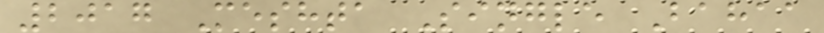2017 Meshta Single Bahaa
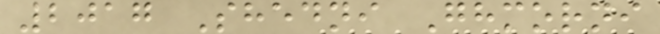2017 Shedni Ghmorni
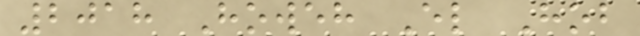2018 Howeh El Hob
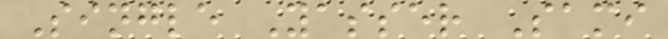Single Yasser Sami
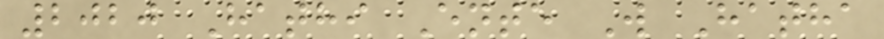2020 Hathi Ente W Hatha
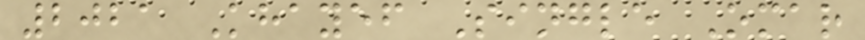2021 Khayef Single Omar
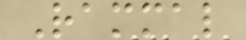Rammal
